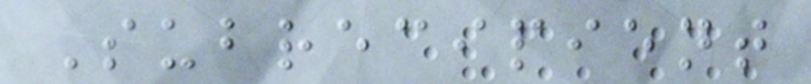Subrecipient
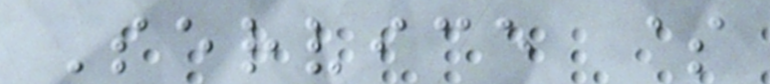Service $
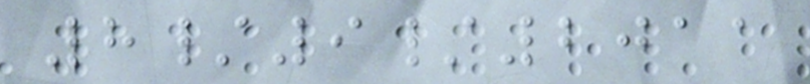8/9/2011
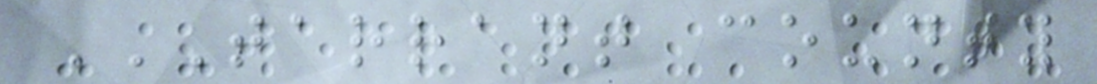TARRANT COUNTY
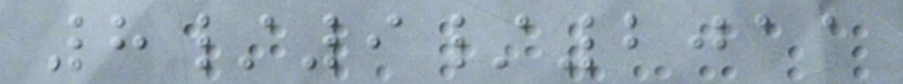8/9/2011
